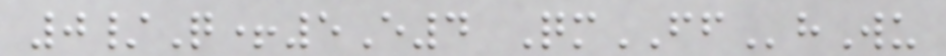0/Q+5E4 QmFFhWu
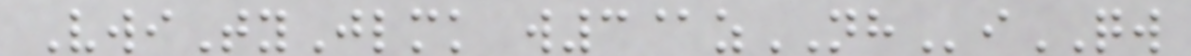VwiTyJlmk w3@zNHiQW
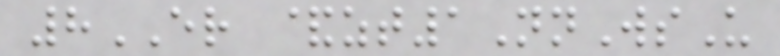8ER &zt1NnWsU
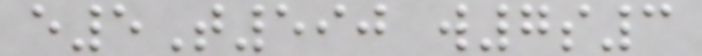e5T590 w7s3
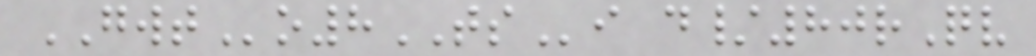GWTo8TSi d/80rQv
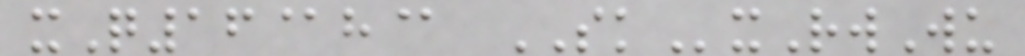xQ16@h@ SKxRwWu
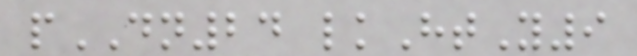pDN24 lkHtY9
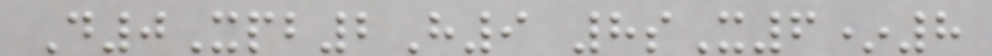D0Xpb2H9 8sX6*8
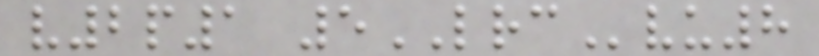v2p1 5LRCvu8
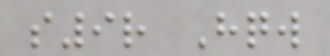s9r Hqw
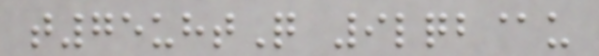t75uhtQ 9lqb@u
